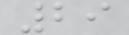29
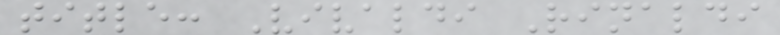title: Vivaldi Rinaldi
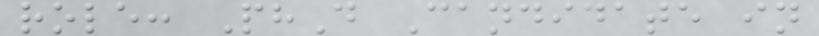role: PhD Candidate in
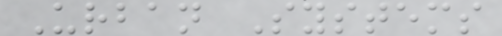Urban Systems
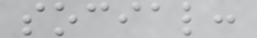social:
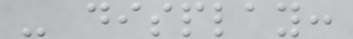- display:
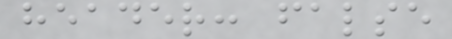header: false
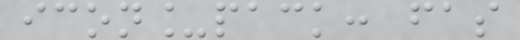icon_pack: fas
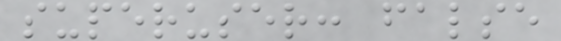superuser: false
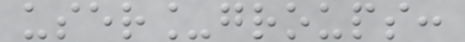user_groups:
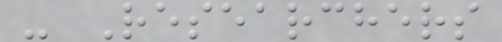- Researchers
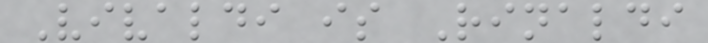Vivaldi is Rinaldi
